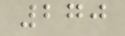270
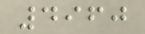4960
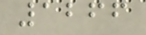1266
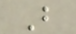B
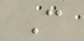C
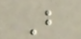B
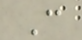C
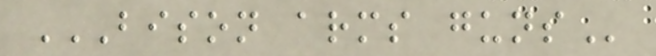BISON ARMS GUNS
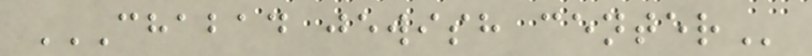CHABAD JEWISH CENTER
